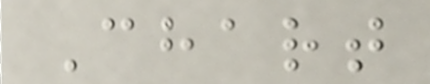Chart
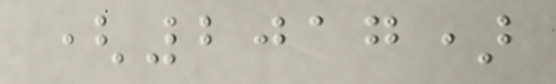(2017)
